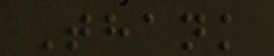Thank
